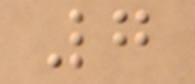7
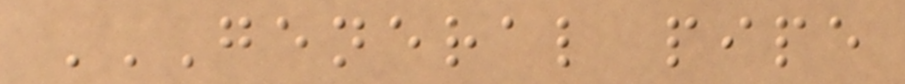GENERAL PIPE
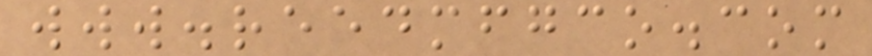www.reedmfgco.com
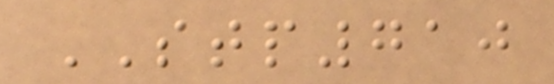STP710
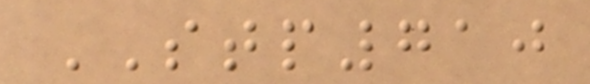STP710
